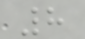8
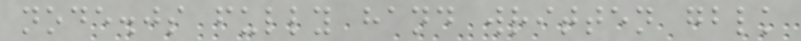node.js fully hand written gblk
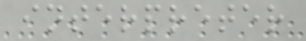interpreter
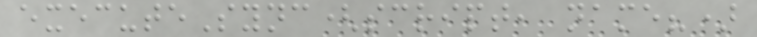executeSync(script, name?)
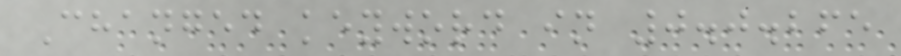Changed keyword in 0.0.265
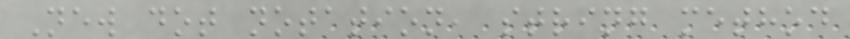New dot notation, string method
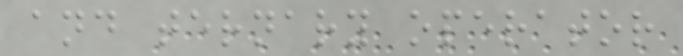and ternary operator
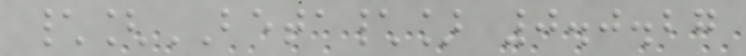\[BETA\] 0.0.27
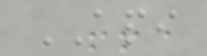API
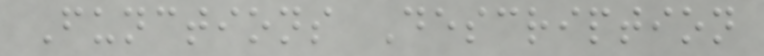Functions Description
